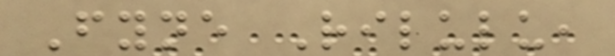Fyne Rilulu,
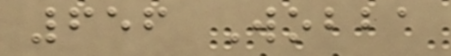656 Wobba
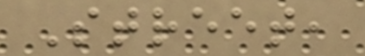Street,
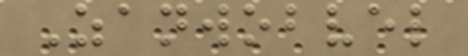Zanwobvel
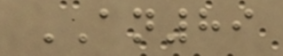AN89
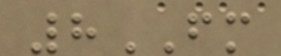8FM
